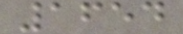1654
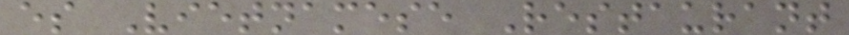es Vietnamese Restaurant
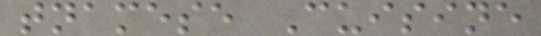tnamese Cuisine
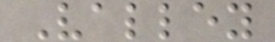Valley
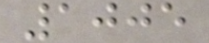1005
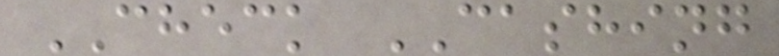CHECK CASHING
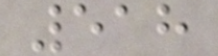518
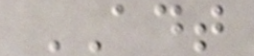ADT
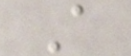A
